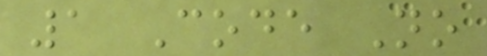1 Code No
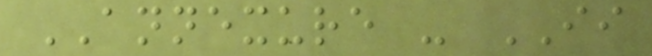ANNEXURE - II
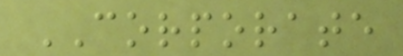CORPORATE
